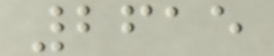2615
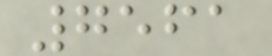7561
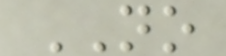NO
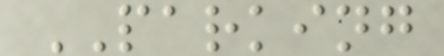PARKING
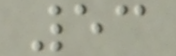53
